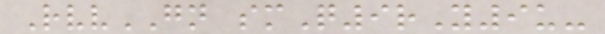RvvGN smQ9rY9u-
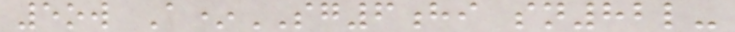5ow A*SG6hi sn82l-
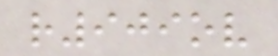r909ov
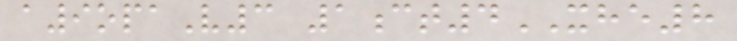a9opaV3 1ct4XHE8
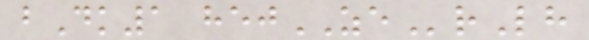bDk1 hejZErLh
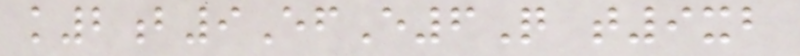k2b9EfE6Q t9xb
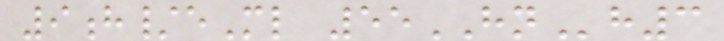9h/eMl 55HNh3
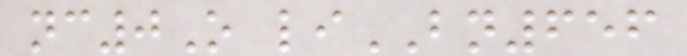nc0O liBN656
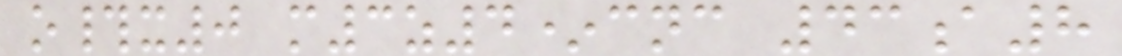o#x0 m3z4*cnc 43a8
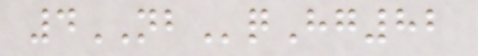4NBqHg82
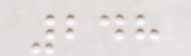248
